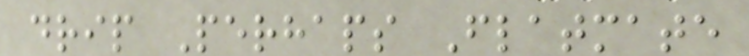drip Perhaps Flatmate
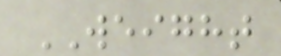WEIGHT
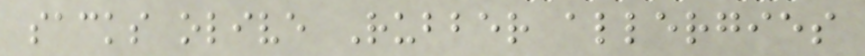sacks olive Rubber allergies
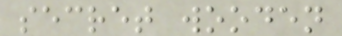secret wooden
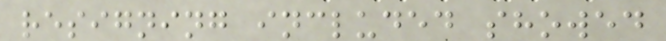resigning included showed
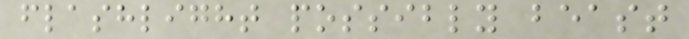flashlight possibly beast
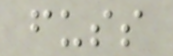fuss
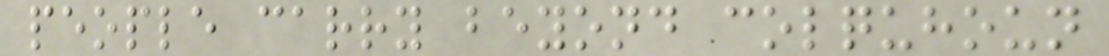people carry beyond colquhoun
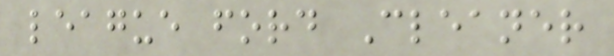league ford Cleaner
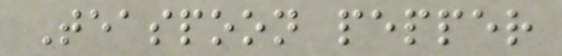Teaspoon pepper
